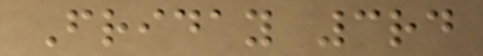Friday 3rd
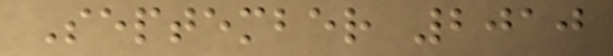September 2010
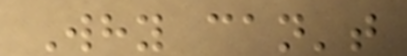Why can't
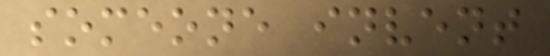someone invent
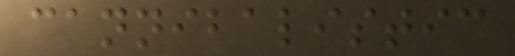cannibalistic
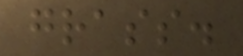grass.
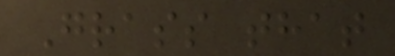Grass that
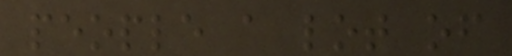people a lot of
